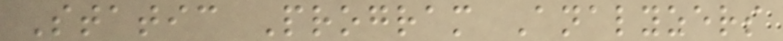Static Program Analyzers
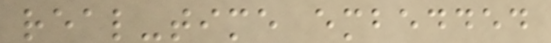real-time embedded
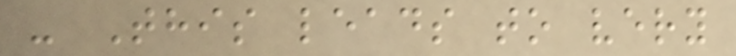- This leads to very
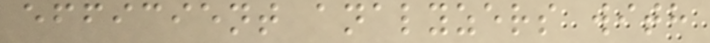efficient analyzers with
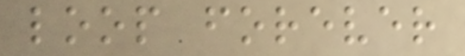loop forever
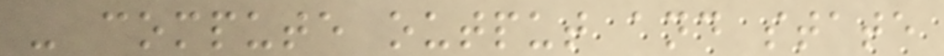- compute output and state
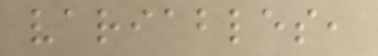variables,
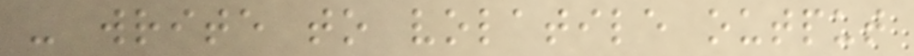- write to volatile output
